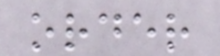order
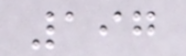197
